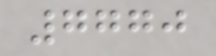7770
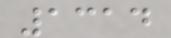1314
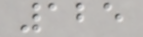125
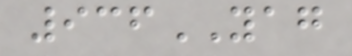936YAG
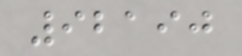92190
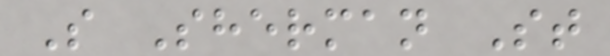S Sherman St
